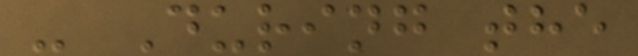- During the
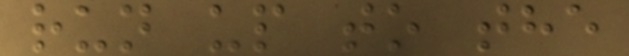run up to the
